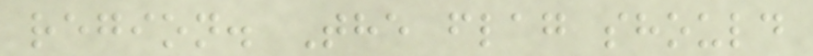region. The flag should
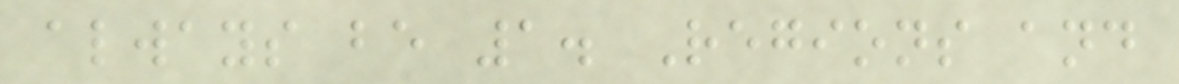always be 1. Regions and
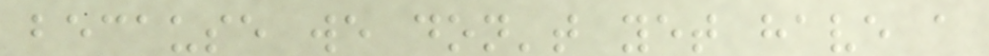because we don't yet have a
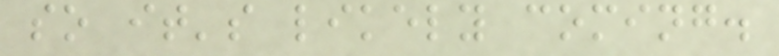so it's likely coming.
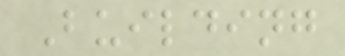Building
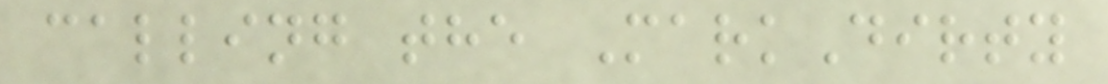calling the MarkDirty
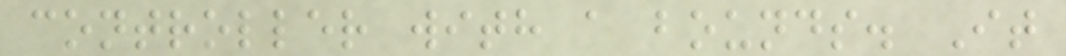controller with a bounds. It
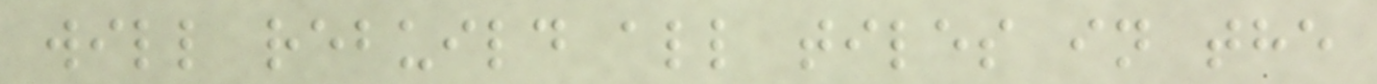will rebuild all tiles in the
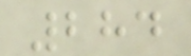284
